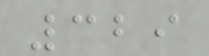329
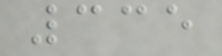335
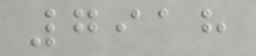7918
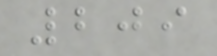209
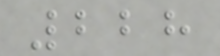228
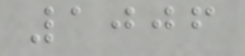1006
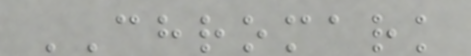CHROMARK
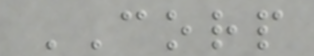CORP
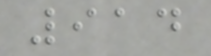914
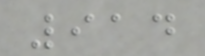914
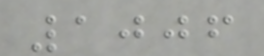1006
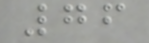76
